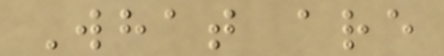What are
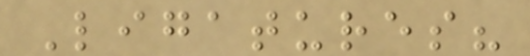Ligatures?
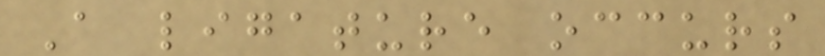A ligature occurs
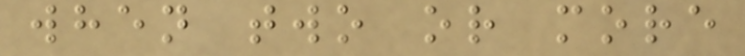when two or more
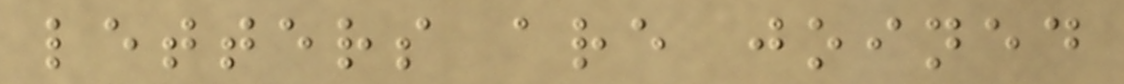letters are joined
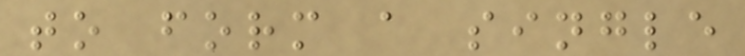to form a single
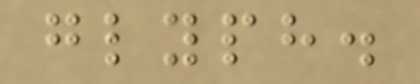glyph.
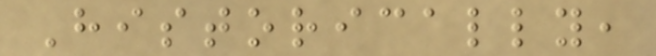Historically,
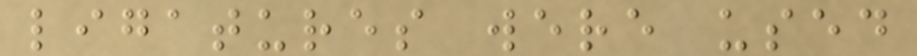ligatures were used
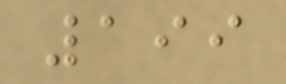199
